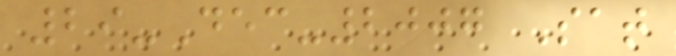29-Dec-2007 Sat
